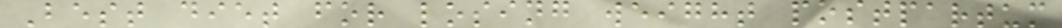Best diet for losing weight postpartum
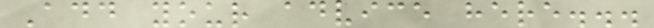Add your advice here...
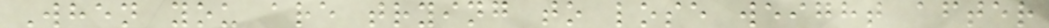When you are trying to lose weight after
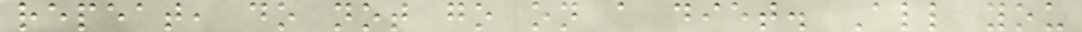repeat, do not go on a diet. All you
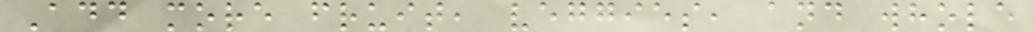Add more fruit, veggies, and whole
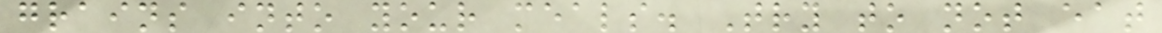grains into your meals. Try to not eat
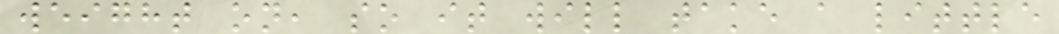weight on, so it will take a little
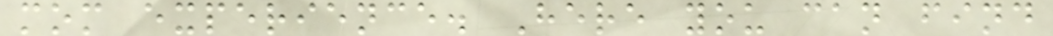mom experience. Here you can find
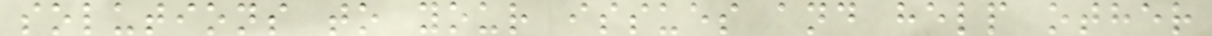solutions to your issues and help other
